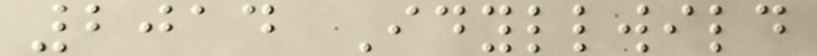2014 Idyllwild
